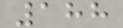188
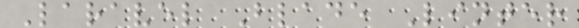Laravel Blade Linter
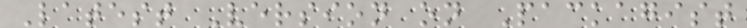Latest Version on Packagist
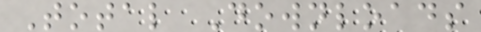Total Downloads
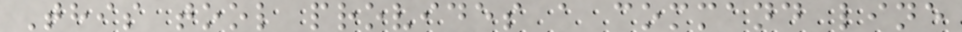This tool provides a command line
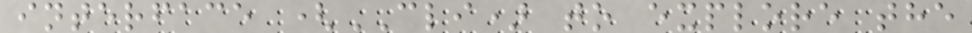interface (CLI) to explore the
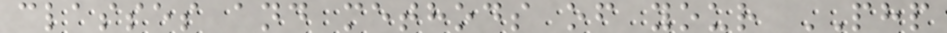classes and methods of your PHP
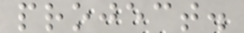project.
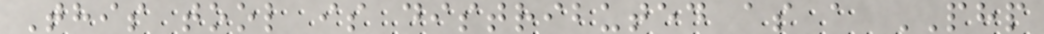This tool is distributed as a PHP
